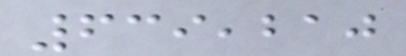639,210
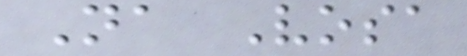Na Vosa
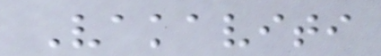Vakaviti
